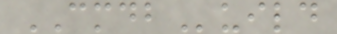CMDBuild
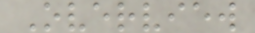Overview
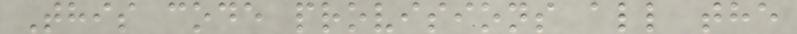This code provisions all the
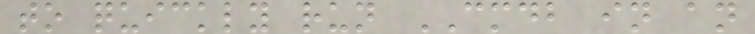to quickly run CMDB in an
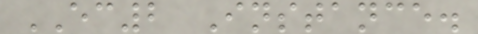EC2 Instance.
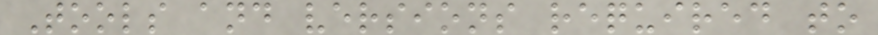Tools and versions required to
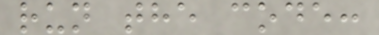run the code:
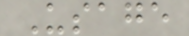Usage
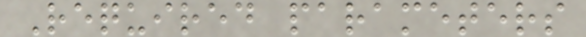Required parameters
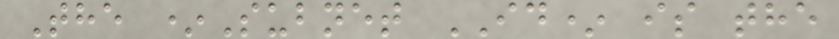The *Subnet ID* is the
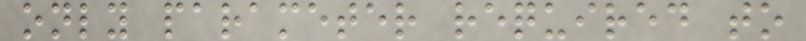only parameter required to
